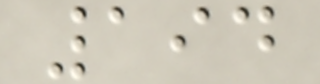194
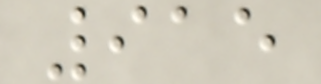915
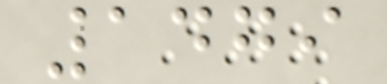1479
